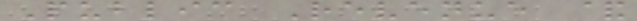Public Revenue &
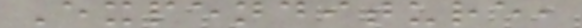Expenditure,
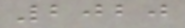2020
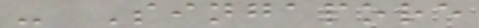- Singapore
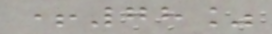+78%
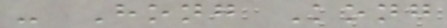- Hong Kong
